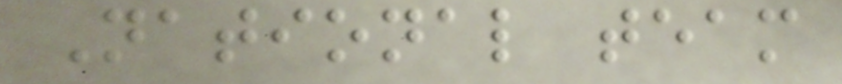National team
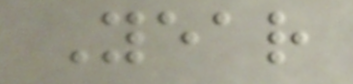Year
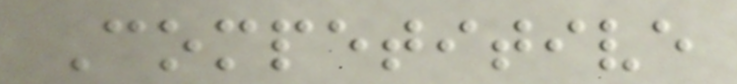Competitive
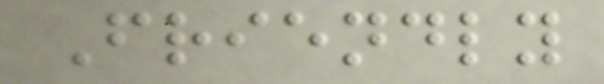Friendly
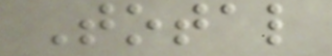Total
